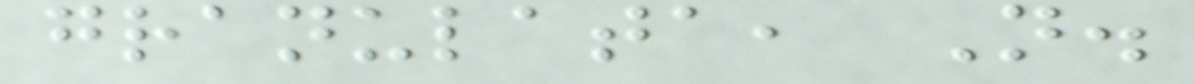granulata, N.
